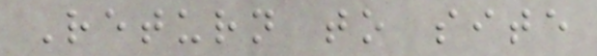Return to site
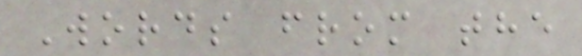Words from the
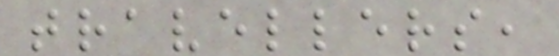travellers,
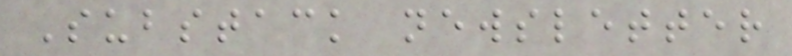Substack newsletter
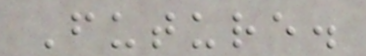Future.
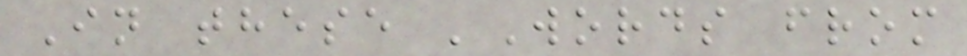In these 'Words from
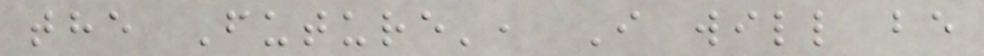the Future', I will be
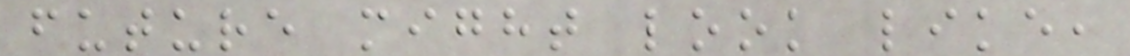future might look like,
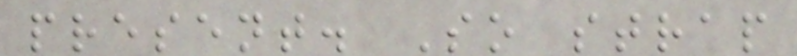present. So strap
